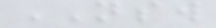NSW
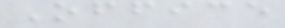Office
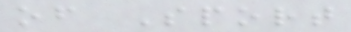of Sport
